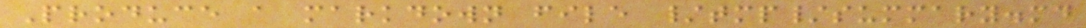Produce a markdown file /tmp/summary.md
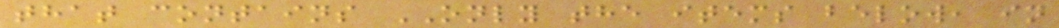that contains ONLY the items below, in
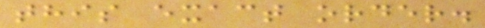this exact order.
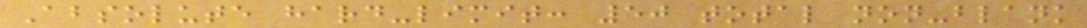Absolute hard-limit: 50 total non-blank
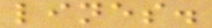lines.
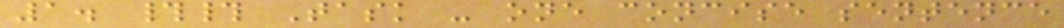1. ## Task - one concise sentence
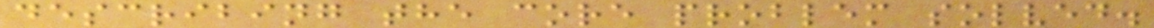describing the core problem solved.
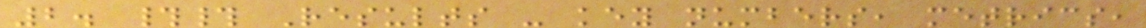2. ## Results - key numbers, metrics,
